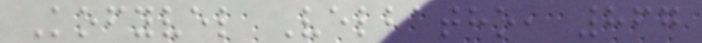Kofyvel Velbatho, 867
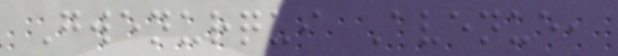Gwenurqui Avenue,
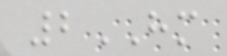2HM
